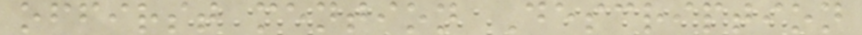offirst mention Description
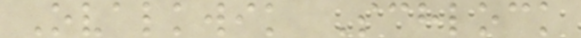Ovalkwik Schlock
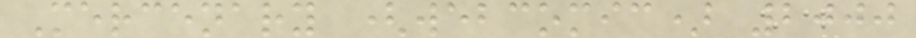Mercenary (webcomic) 2000
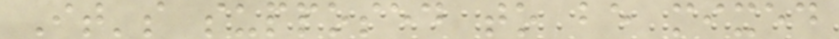It's supposed to be mixed
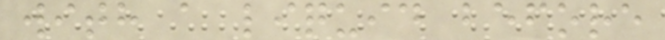with a liquid before
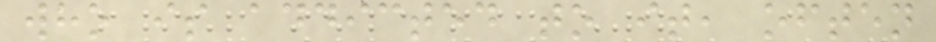who is addicted to it, often
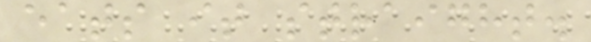eats it straight.
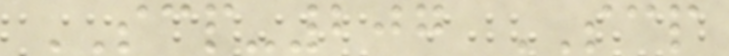SCP-207 SCP
